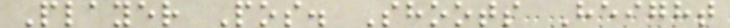Player Pos. Shoots Height
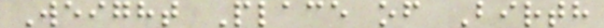Weight Place of Birth
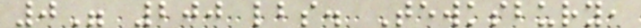0" 200 lbs. Tewksbury,
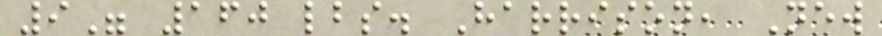9" 160 lbs. Harrison, New
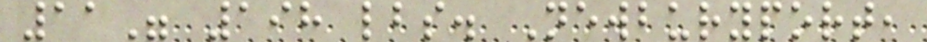11" 198 lbs. Newburyport,
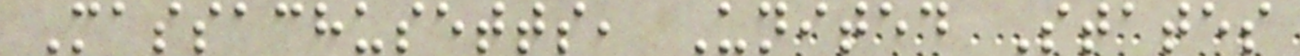Massachusetts, United States
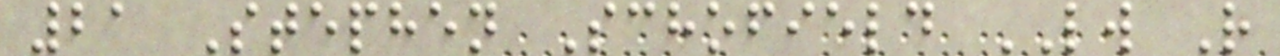21 Stephen Schofield LW R
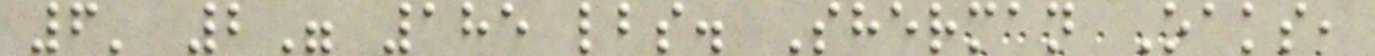6' 2" 185 lbs. Sherman Oaks,
